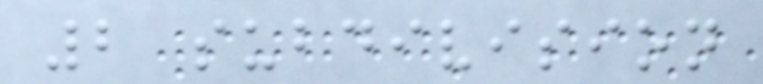2 subdivision
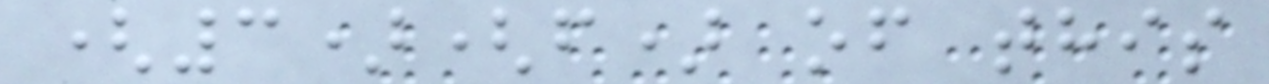(3)(f) of this
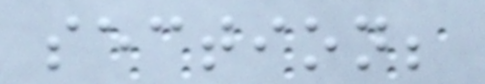section;
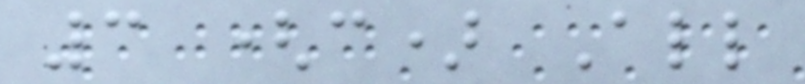3 (c) All
